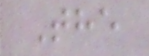The
